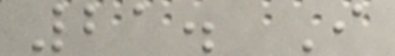21. I
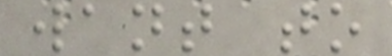want to
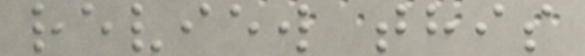review this
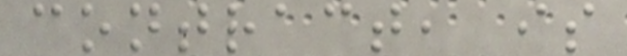contract, is
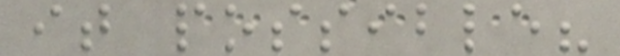it possible?
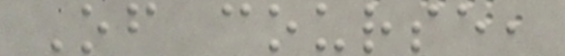Of course,
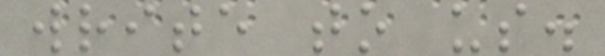write to us.
